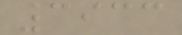3933
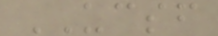UCSF
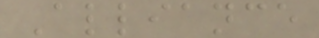Alliance
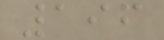196
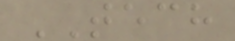TECH
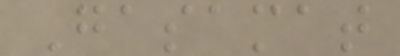Gasamat
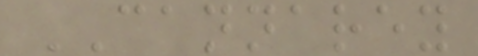CANNAREY
